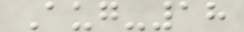Aug-18
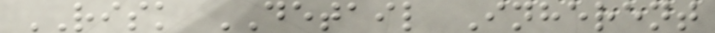RISK DETAIL Inherent
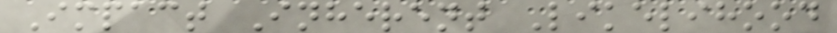Impact Inherent Likelihood
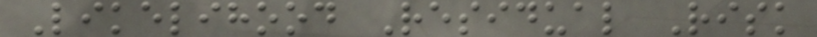Likelihood Residual Risk
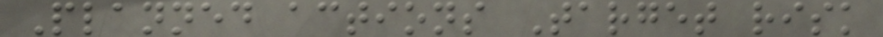Planned actions Target risk
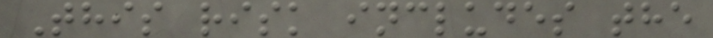This risk includes the
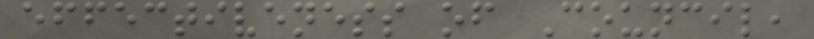effectiveness of Council,
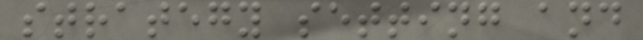strategy setting and
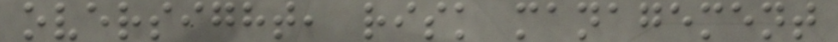oversight, risk management
